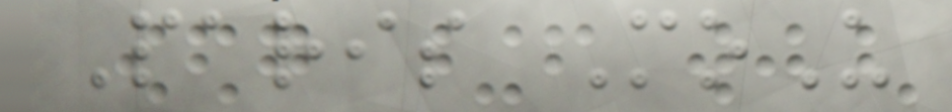Paris MoU
